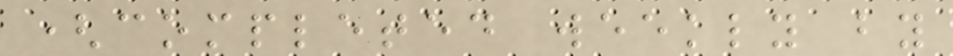(completed weekly by
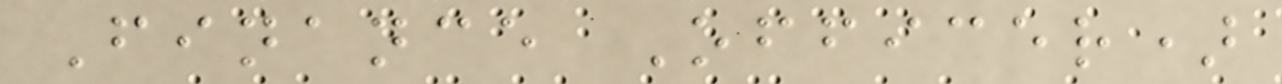Finance Officer)
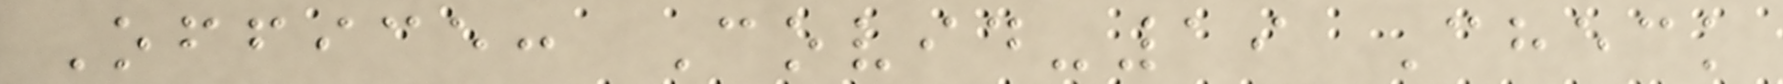Office: Covid-19 Check
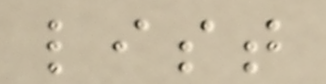list
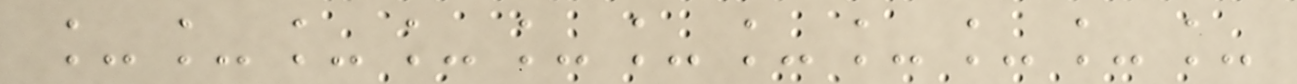___________
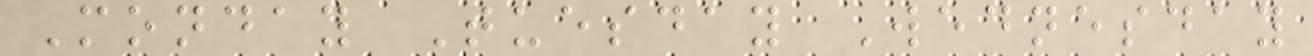Monday Tuesday Wednesday
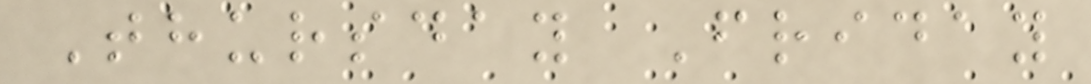Thursday Friday
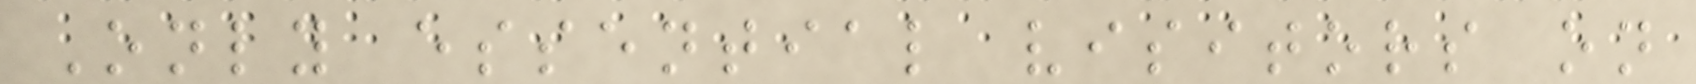Only essential visitors on
